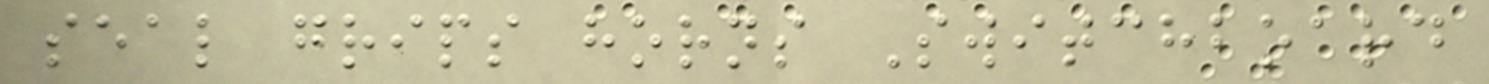seal grips horns Switchboard
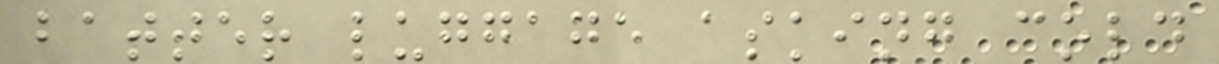batter luggage asking cold
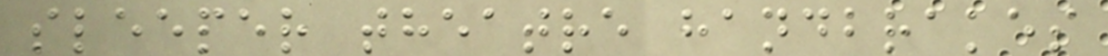sleeper theatre handbrakes
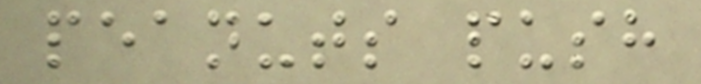peanuts push
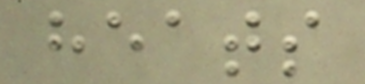heats
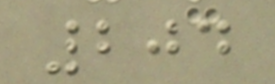204
